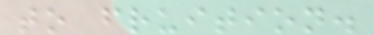to fruition.
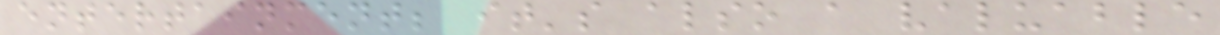entertainment; it's also a valuable
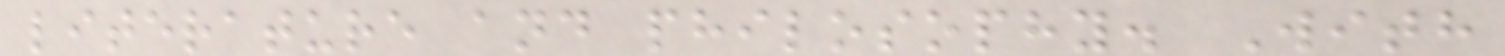literature and philosophy. With
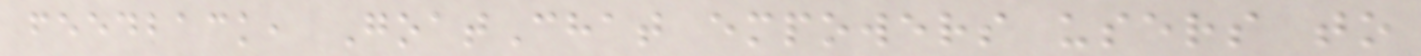feedback, GoatChat empowers users to
